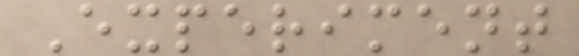Experiment
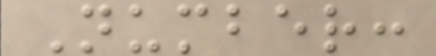Number:
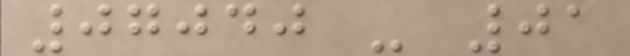07040 - 01
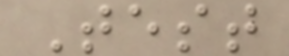Test
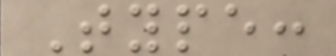Type:
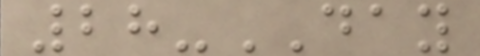28-DAY
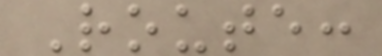Route:
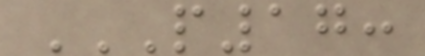P17:
